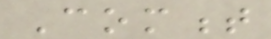Comment
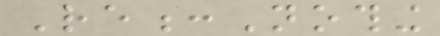Re:Nothing
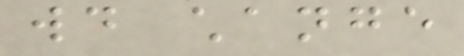would change
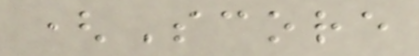(Score
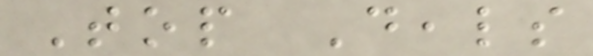Top Deals
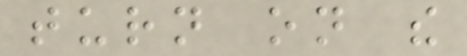turn on the
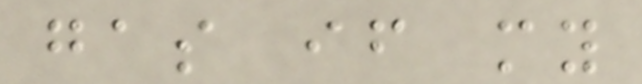gas if my
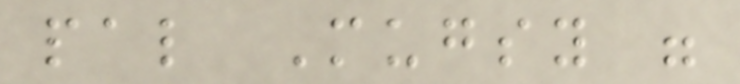pal Mugsy were
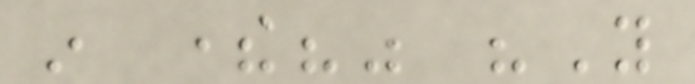in there?" "You
